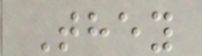They
